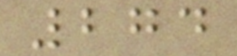274
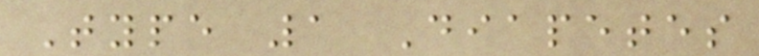Type 1 Diapetes
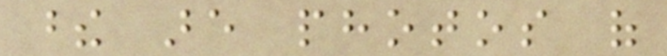these are photos of
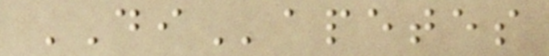DIapetes
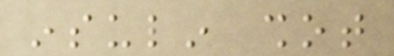insulin shot
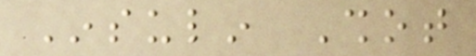Insulin Shot
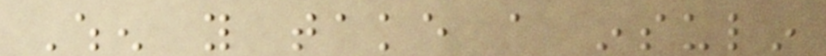When you take a insulin
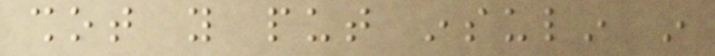shot you put insulin in
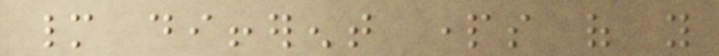many different parts of you
